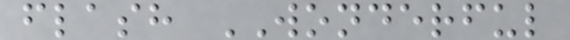flash WONDERFUL
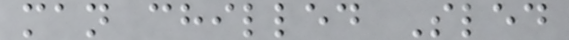man chilled Sled
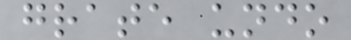grate undo
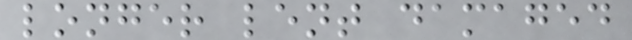longer lent damaged
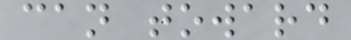can toward
